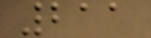211
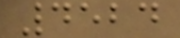4524
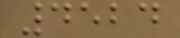4524
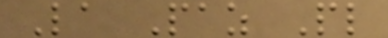La Paz Pl
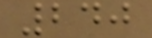240
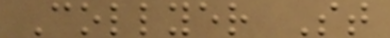Collyer St
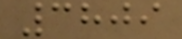3809
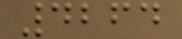4264
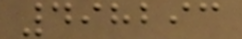498293
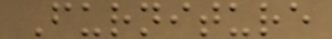Furniture
